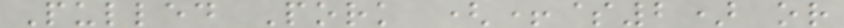Pulled Pork (+$2) or
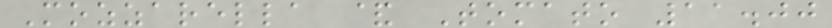Mozzarella & Tomato 11.00
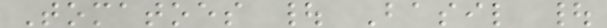Tomatoes | Basil |
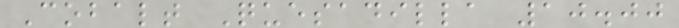Cobalt Quesadilla 10.00
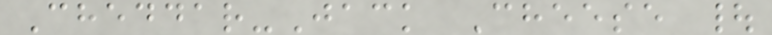Cheddar-Jack Cheese |
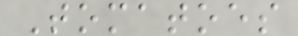Tomatoes
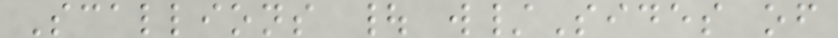Scallions | w/Sides of
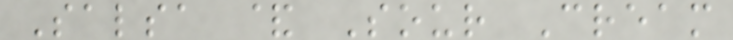Salsa & Sour Cream
